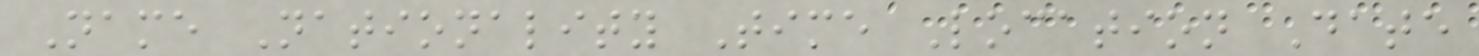Name Nationality Time Location Date
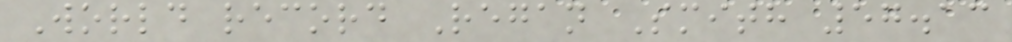World record Regan Smith 57.13
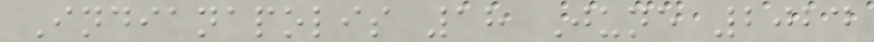Indianapolis 18 June 2024
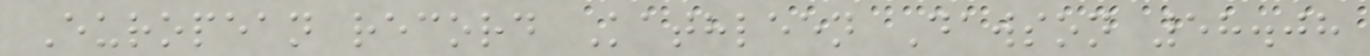European record Kathleen Dawson 58.08
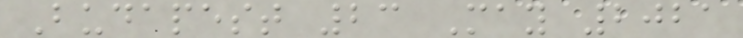Budapest 23 May 2021
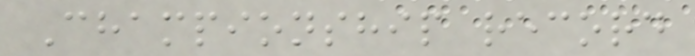Championship record
